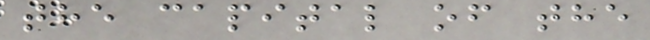the capital of the
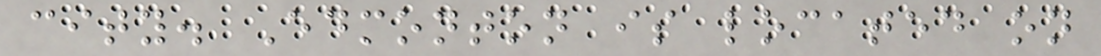city. Edmonton is located on
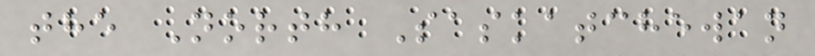the North Saskatchewan
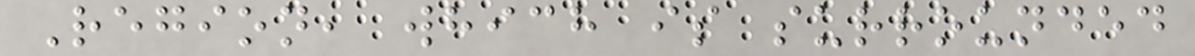Region, which is surrounded
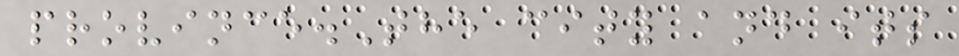province.The city and its
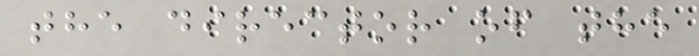the director of the
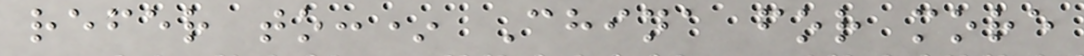refer to:* China for more
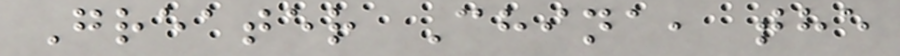Greater China, the
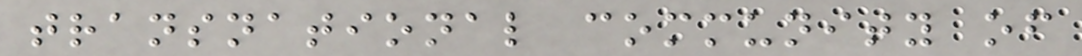transnational community of
